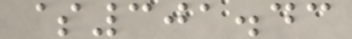$301.43
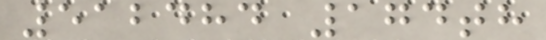512484 174th
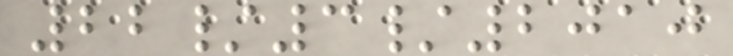22/3/2010
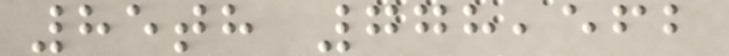85th 778,562
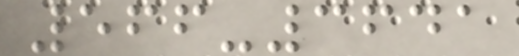566-3641
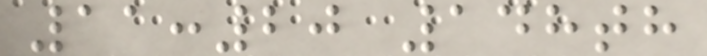11:20 148th
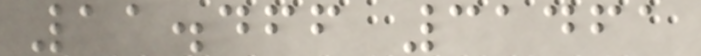11.466 31461
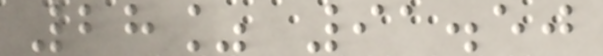28% 91.50
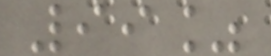99%
